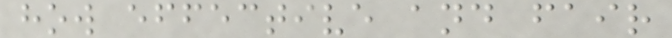how effective and fair
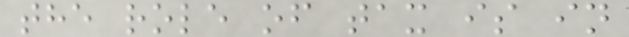the role of tax is in
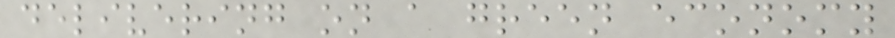delivering on a green economy
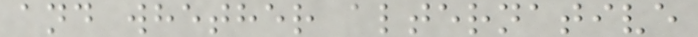and whether alternative
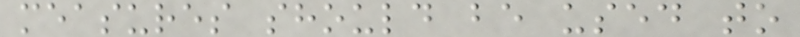measures should be used to
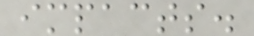impacts.
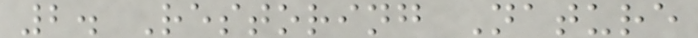2. Restoring Nature
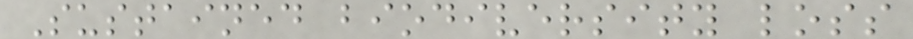Sustained biodiversity loss
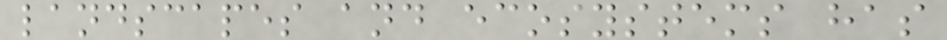landscapes and ecosystems has
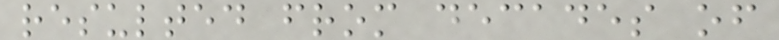resulted from decades of
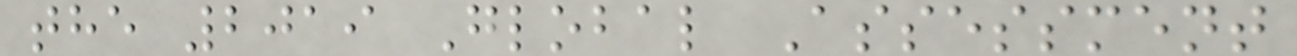the 2019 Global Assessment
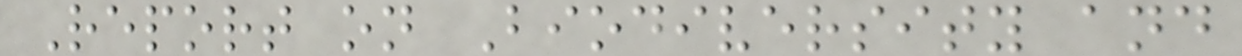Report on Biodiversity and
